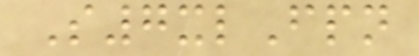S7xlFpn
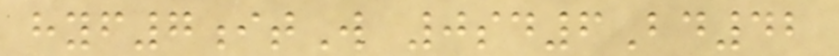hyf7itW 0sd6Bd42
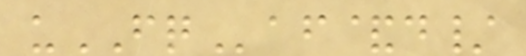uFQaf&d/
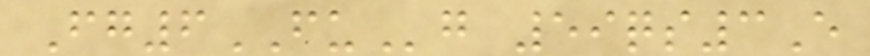Fg6FUg 59qs3E
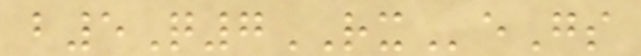b5Q7RXeGs
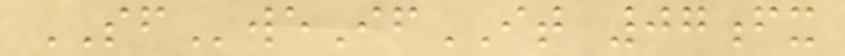SFweIfIT 07fx
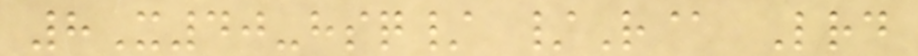8X40-hsq/ /R@ Lrd
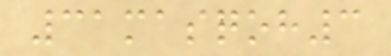31masqoh3
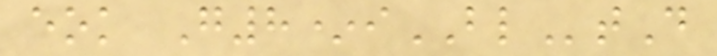eok G8*iBLtD
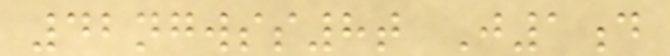42ngwss8t J1d
